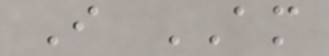I AM
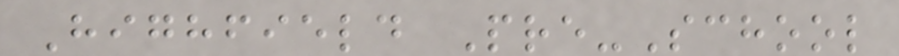Highfield Pre-School
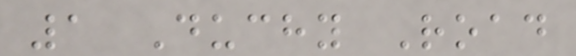1 Duchy Road
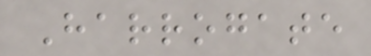Harrogate
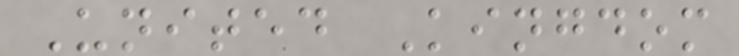United Kingdom
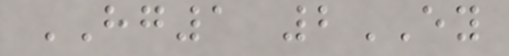HG1 2EY
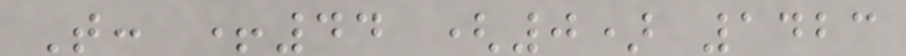T: +44 (0) 1423
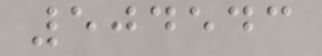504543
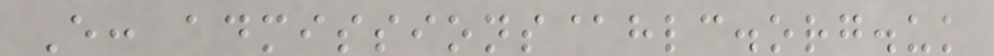E: admissions@hlc.org.uk
